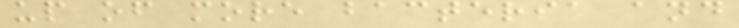up of more bacteria and
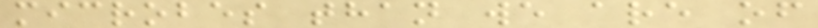microbes than we are of
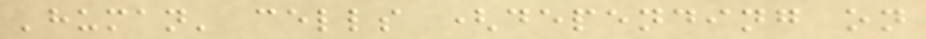'human' cells (depending on
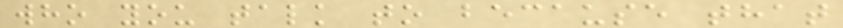who you talk to because that
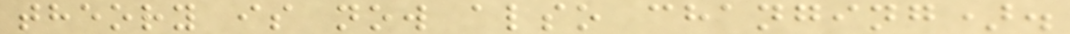theory is now also changing).
